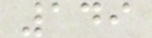149
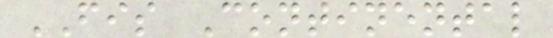FIS Continental
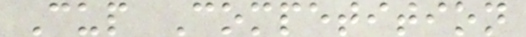Cup Competition
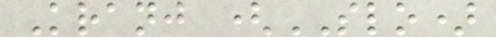Kranj (SLO)
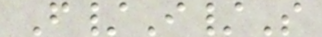F/I/S
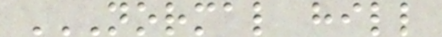NORMAL HILL
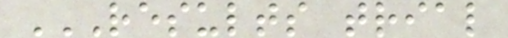RESULTS TRIAL
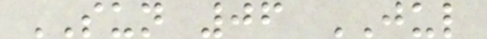SUN 06 JUL
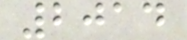2014
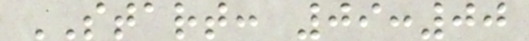START: 09:00
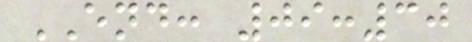END: 09:30
